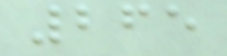265
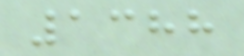1388
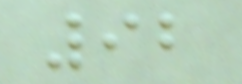92
